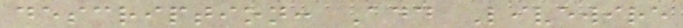description: Add Livewire
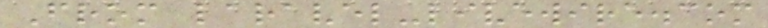From laravel-livewire.com
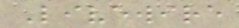Livewire
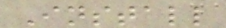Install
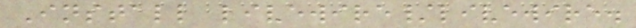Install livewire/livewire.
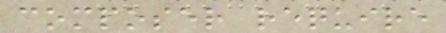composer require
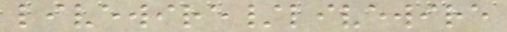livewire/livewire
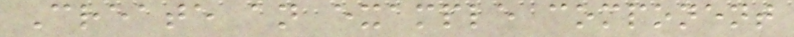Create an example component
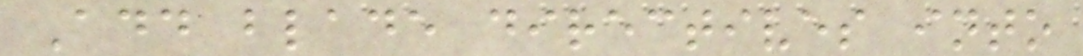Add blade directives into
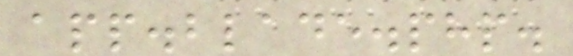app.blade.php.
